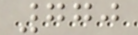770
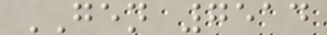GEN 7514
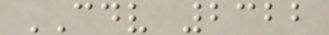CDV 2322
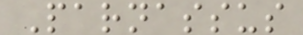Parnassus
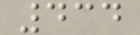434
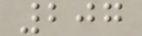207
